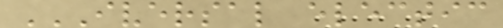IVERSAL ELECTIC
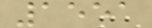1551
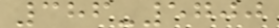386-5700
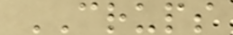CRUPS
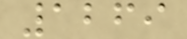1269
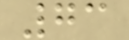73
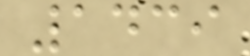1439
